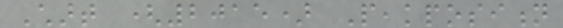Chart (2015) Peakposition
